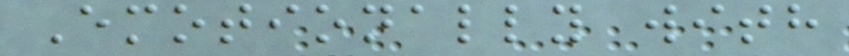Emotionally with
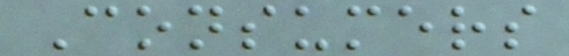Consumers
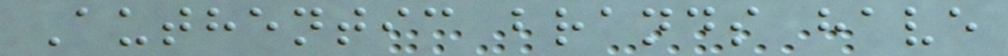Authentic brands have
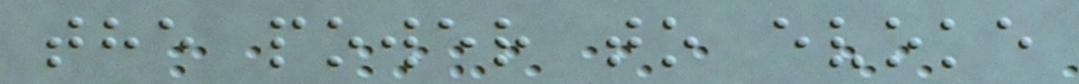the power to evoke
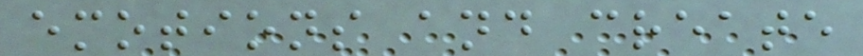emotions and create
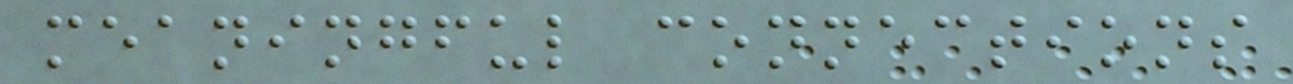meaningful connections
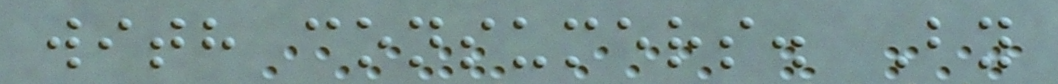with consumers. By
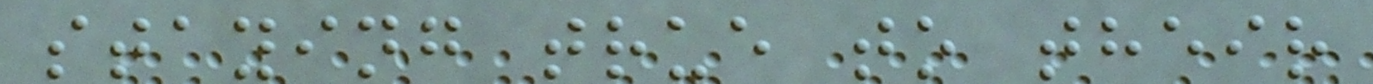staying true to their
